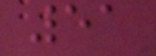51
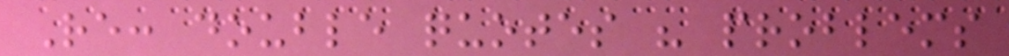Re: double quotes " problems
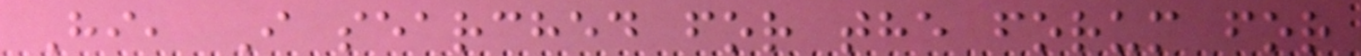Hi, I searched for the forum for
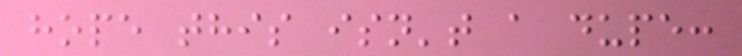hope this isn't a dupe:
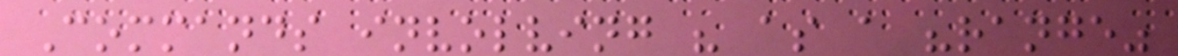Commands involving " as a "range"
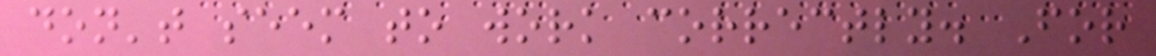don't seem to work correctly. For
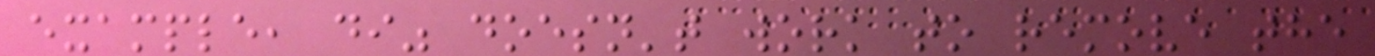example, di" doesn't work to remove the
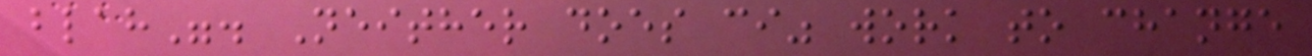blah". Neither does ci" work to change
